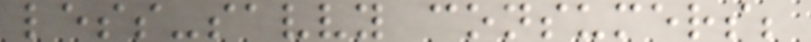less-savvy consumers;
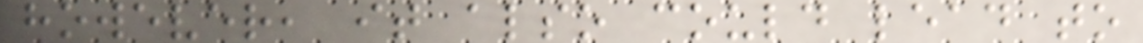however, it also could lead to
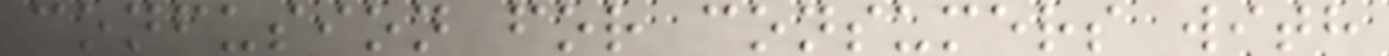confusion for consumers with
